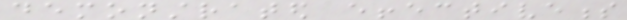demonstrated effectiveness
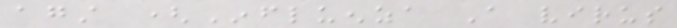against (Influenza A virus
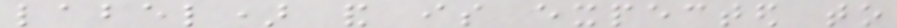label) and is expected to
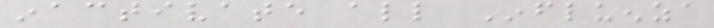inactivate all Influenza
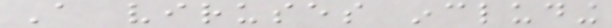A viruses including
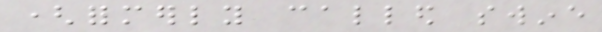(formerly called swine
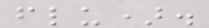flu).
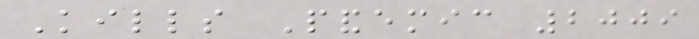Kills Pandemic 2009
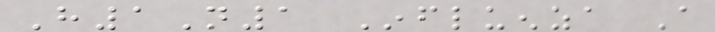H1N1 Influenza A
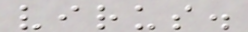virus.
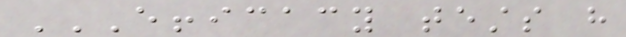EFFICACY TESTS HAVE
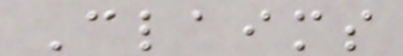Claims
